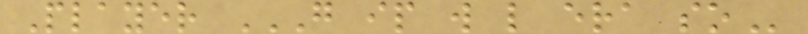Player G IP W L ERA SO
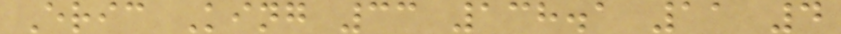Eric King 33 138.1 11 4
